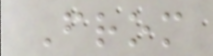From
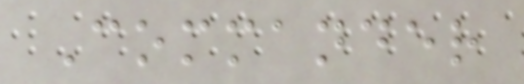Commander
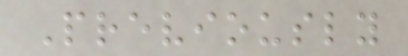Previously
